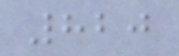820
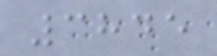3845
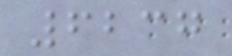6237
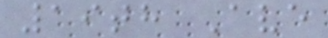19th Ave
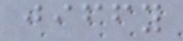jiffy
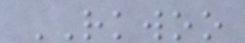RKWOO
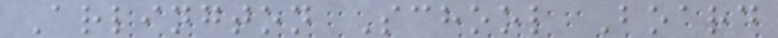Arlington School Board
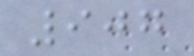907
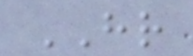HR
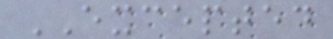EXCEPTED
